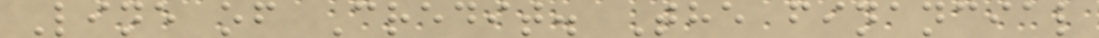Line of Credit. The financial
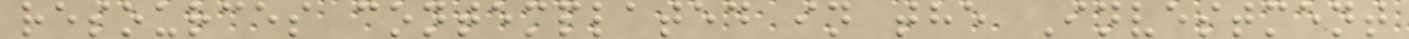resources contemplated in the Investment
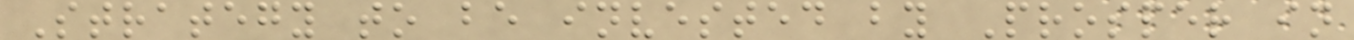Strategy to be invested by Prosper in
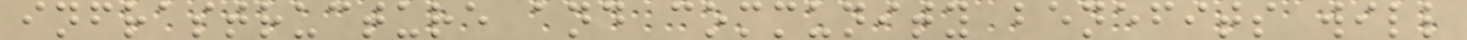infrastructure and community benefits will
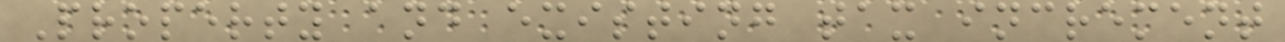Property and existing tax increment
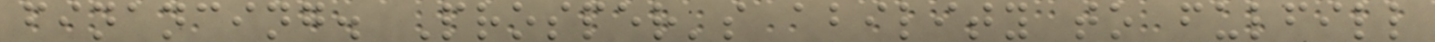financing. Prosper's ability to fulfill
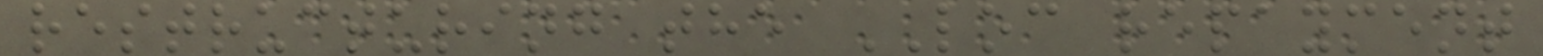restructuring the LOC repayment
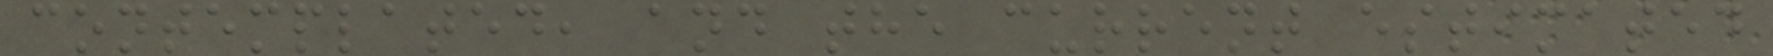contemplated, and the current estimated
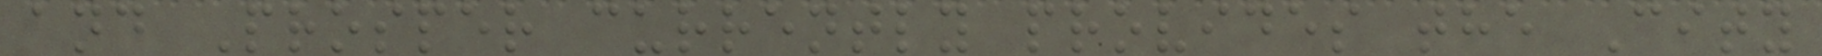and Prosper currently provides the City
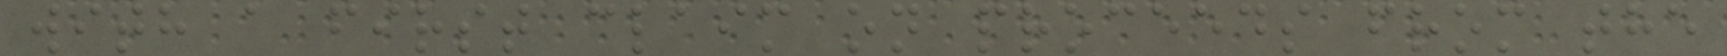with a first claim on proceeds from the
